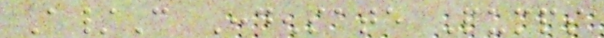A/C Condensate Pumps
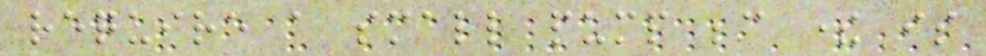require a small pump because there is
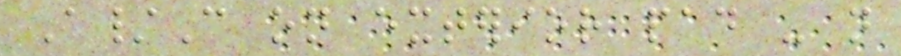A/C on exterior pad - not
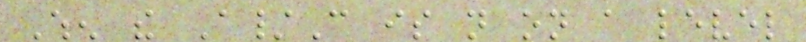When the A/C is not on a level
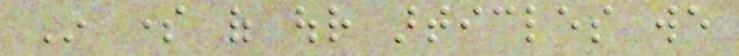In some of our articles we
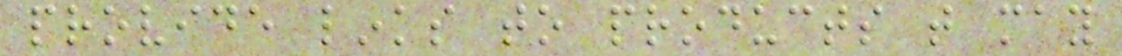provide links to products that may
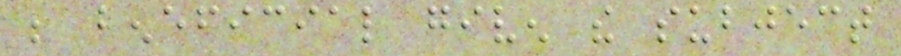be beneficial given the subject
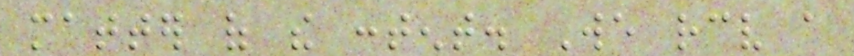matter of the content. We receive a
